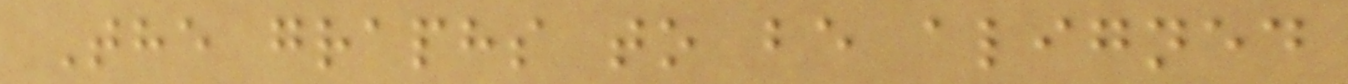The graphs to be aligned
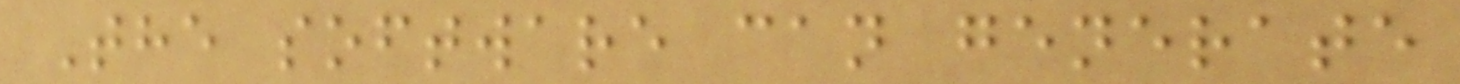The software can generate
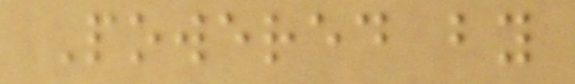Powered by
